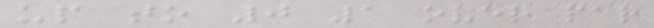up to 0 1 over par
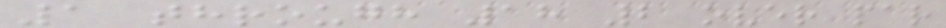1 through 18 2 over par
